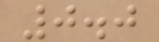0.0
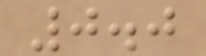0.0
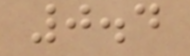0.4
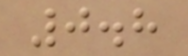0.8
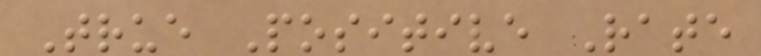True Positive Rate
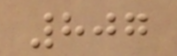807
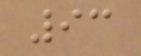93
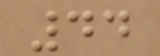44
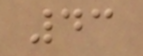43
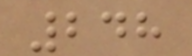248
